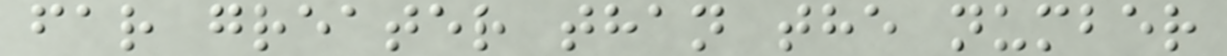far greater than the number
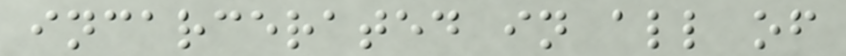incarcerated in all of
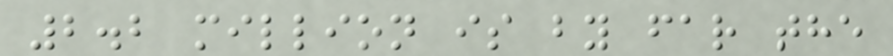2.2 million is by far the
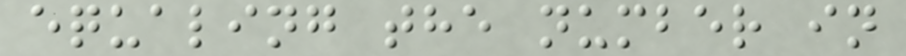equaling the number in
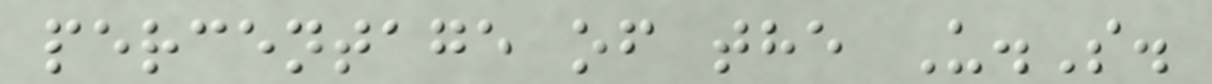percentage of the U.S.
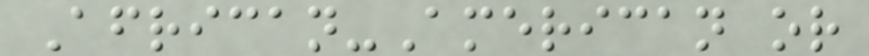African-American or
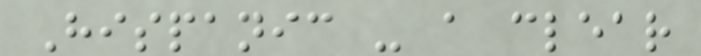Hispanic - a clear
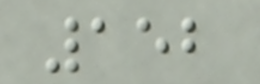152
